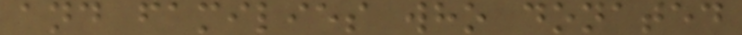and families who donated
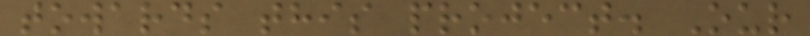towards this project. Our
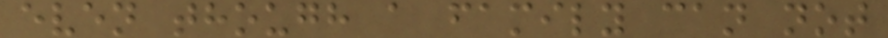even though a family can not
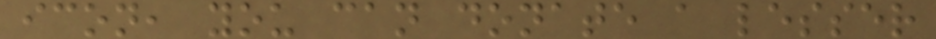icon, you can donate a lesser
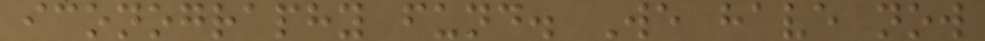iconography fund. We have now
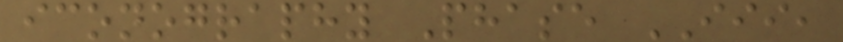iconography Phase III,
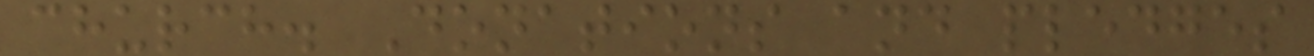church. Donations and pledges
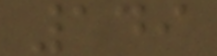149
